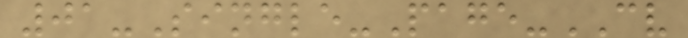01-Single-Page-CV
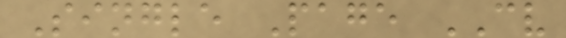Single Page CV
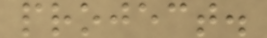project.
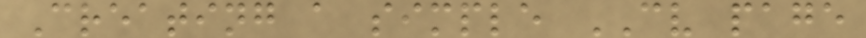Creating a simple CV page
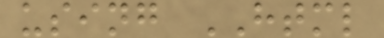using HTML
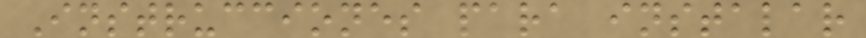Instrucciones para instalar
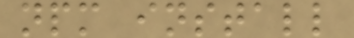npm install
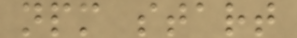npm start
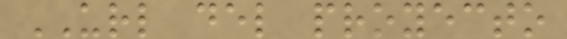URL del proyecto
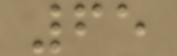65
